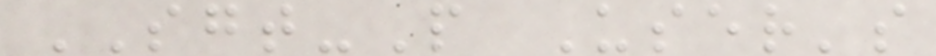SGT-P User's
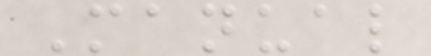Manual
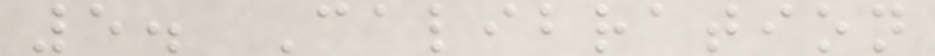5. Calibration
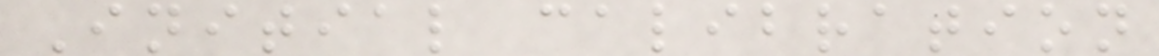Initial calibration
